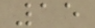15
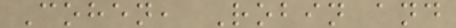Cohen, Robin and
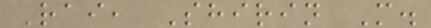Rai, Shirin M.
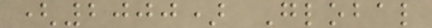(2000) Global
